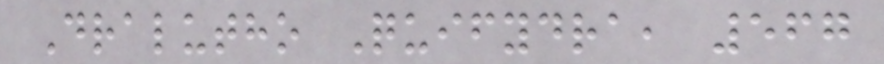Dralutho Quifydra, 567
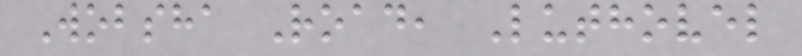Wobsha Road, Luthovel
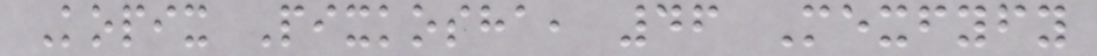Kopix Pixkosha, 46 Mexfyfy
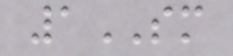1SM
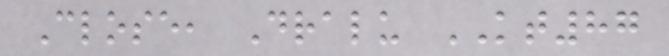Close, Dralu KT87
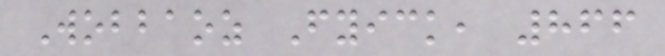Wobbaoz Fyick, 866
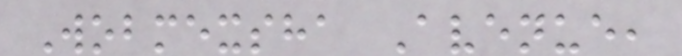Wobmexsha Avenue,
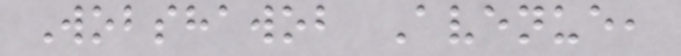Wobshawob Avenue,
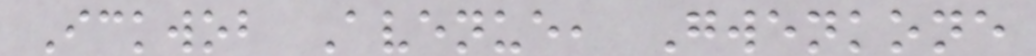Ickwob Avenue, Gwenkone
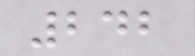242
